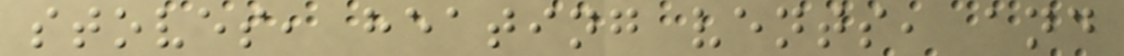stoves, heating vents, and
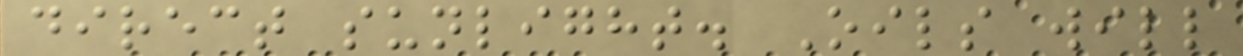direct sunlight. Oils will
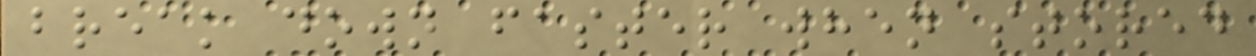break down faster when stored
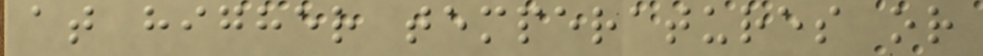at higher temperatures or
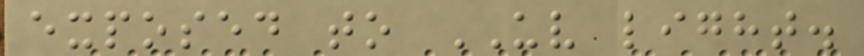exposed to UV light.
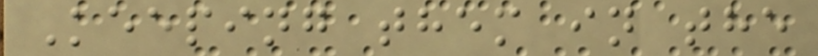Keeping them in the
